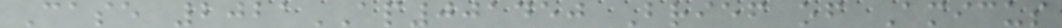Case 2021AP001450 Brief of Amicus
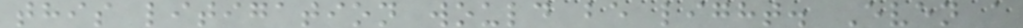this litigation would be light. Even a
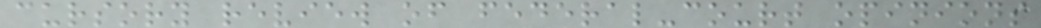cursory review of federal-court opinions
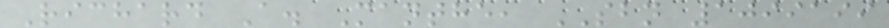Richard A. Manthe, SBN 1099199
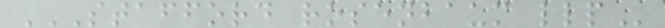STAFFORD ROSENBAUM LLP
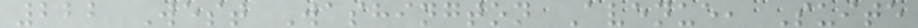222 West Washington Avenue, Suite
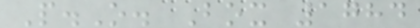P.O. Box 1784
